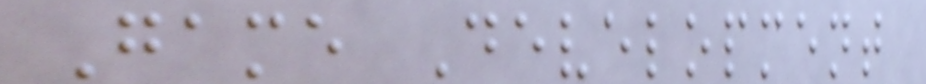Game Development
